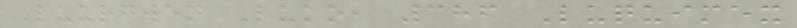Luurgwen Luko, 386 Luquimex
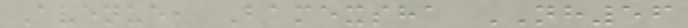Avenue, Bamexsha NH56
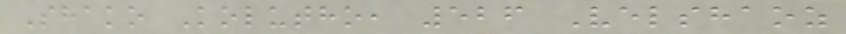Shako Kolutho, 526 Velshaoz
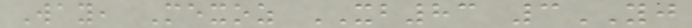Way, Mexoz XB83 3YJ
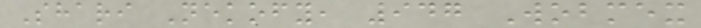Shari Nekofy, 947 Wobmex
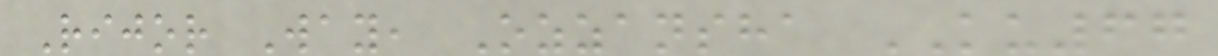Rijor Way, Ozzansha KU67
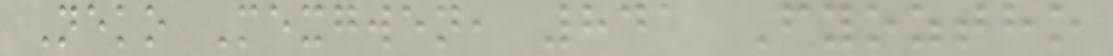Neko Mexgwen, 841 Fyoztho
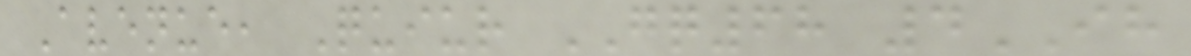Avenue, Quiur GQ68 4IH
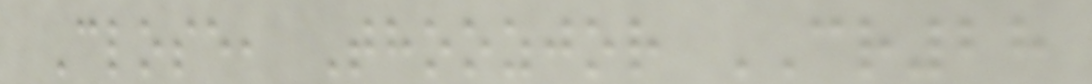Close, Thoozjor CR28
